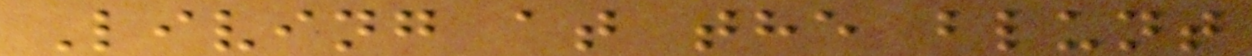Living at the blunt
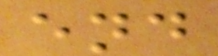end
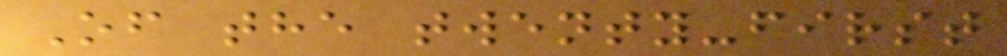Of the twenty-first
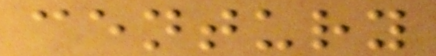century
